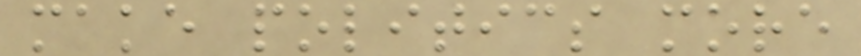make politics more
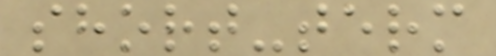short-term
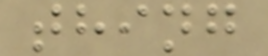thing
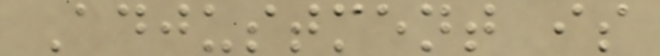Adjustment is
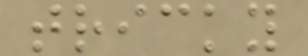tricky
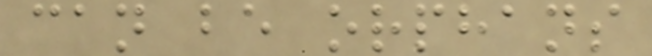can be orphans
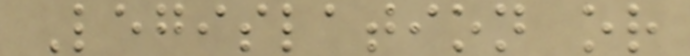Legislation or
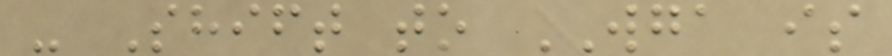- Shift to WGA is
